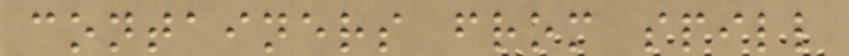containers from spill
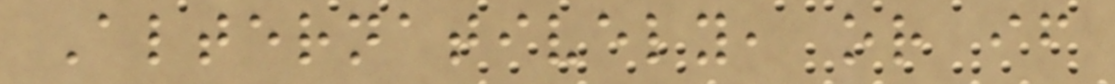Alternatively, or if
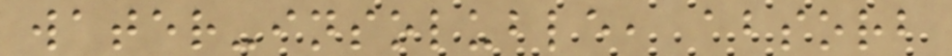water-insoluble, absorb
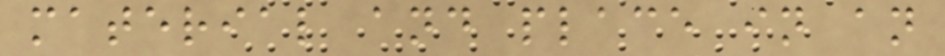material and place in an
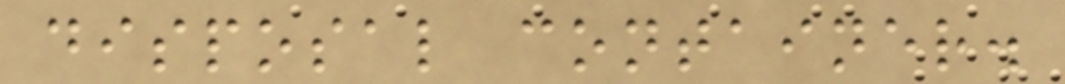disposal container.
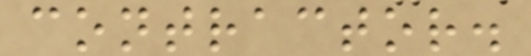contractor.
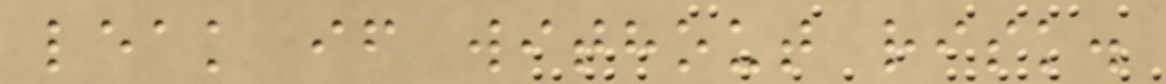leak if without risk.
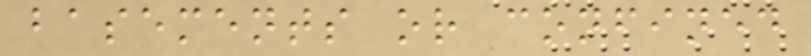basements or confined
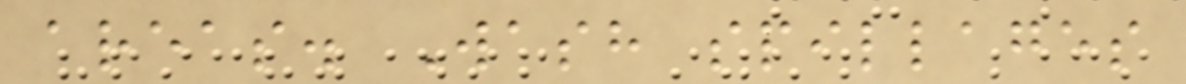areas. Wash spillages
